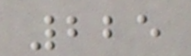225
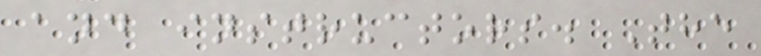and instructors. The
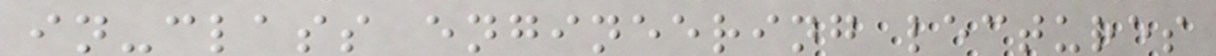in-class engineering lectures
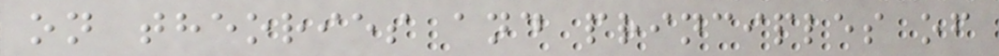on theories and principles of
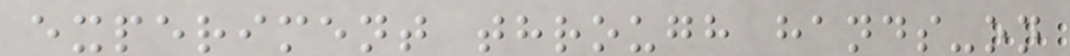experiment through hands-on
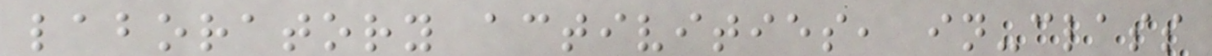laboratory activities, in-class
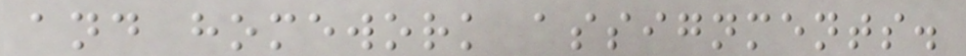and homework assignments.
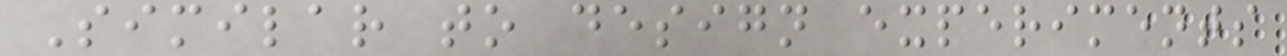Similar to design experiments
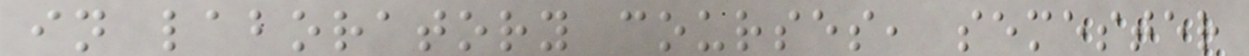in laboratory courses, semester
